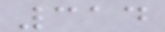314
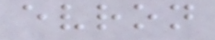evron
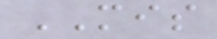MIS
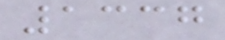1337
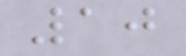10
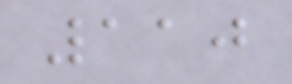110
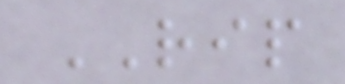RIP
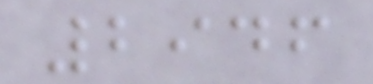2946
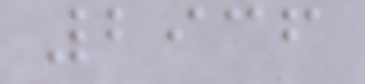2936
